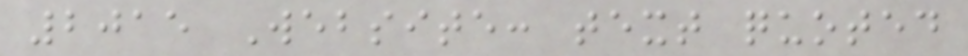2015 Website: text quoted
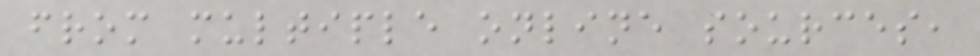from multiple online sources,
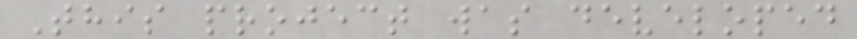This project was developed
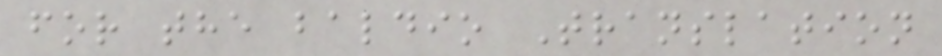for the baldio Translation
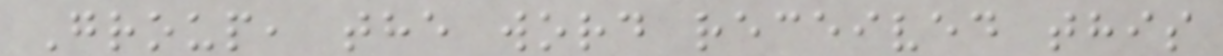Group, the word received this
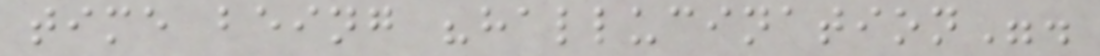time being "hallucination".
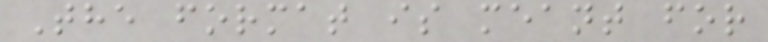The format is meant for
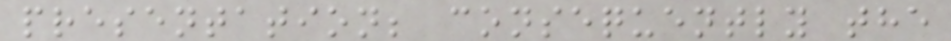presentation; consequently the
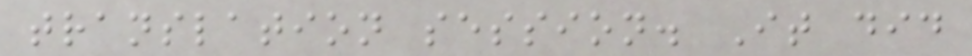translation session. It did
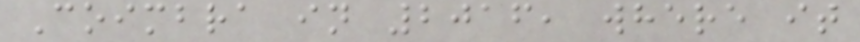Coimbra in 2016, where it
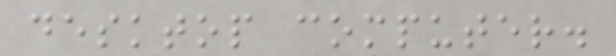desktop computer.
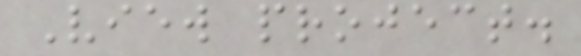View project.
